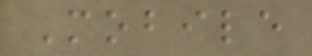Mobile
